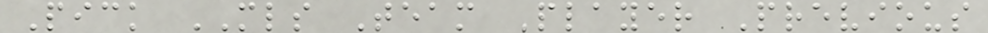Pick MLS Team Player Previous
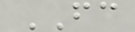FC
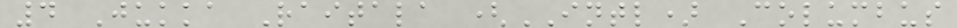4 Jukka Raitala (INTL) Columbus
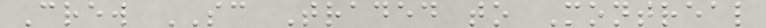Crew SC Traded to Montreal
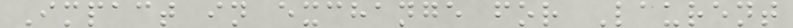Impact in exchange for Laurent
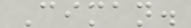Ciman.
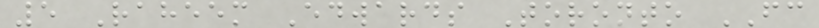5 Raheem Edwards Toronto FC
